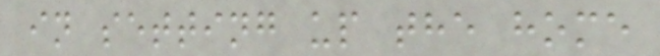in setting up the home
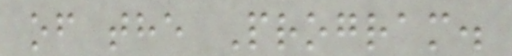of the Program.
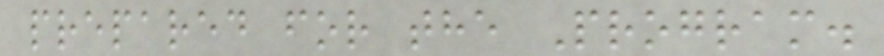prepared for the Program.
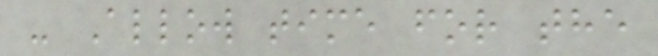- Allow time for the
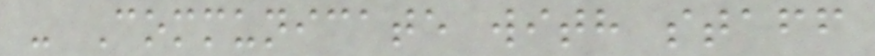- Communicate with staff
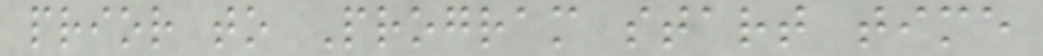prior to Program start time
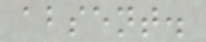absent.
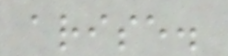arise.
